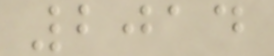2014
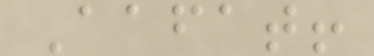Aafat!
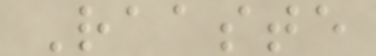Raaste
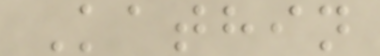Kathin
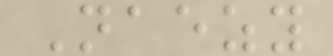Naezy
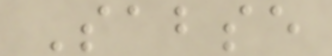Sabse
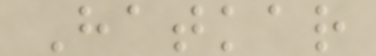Hatkar
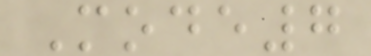Mode7
